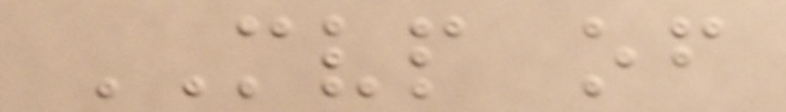MVP of
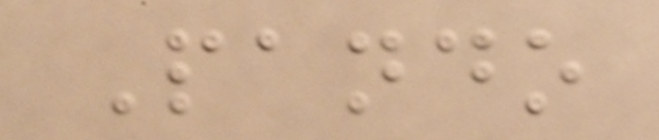Pando
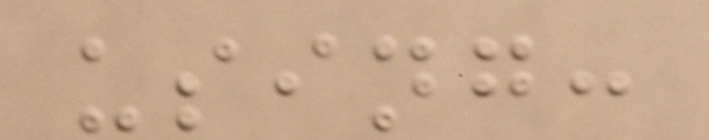using:
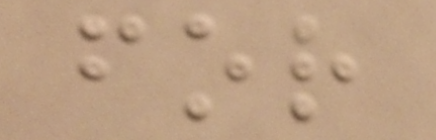for
